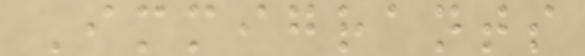Immigrants
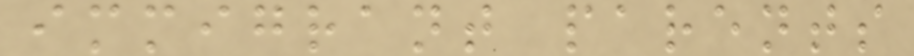immigrant parents
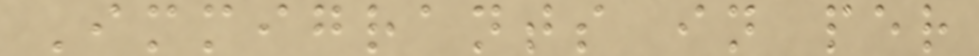Immigrants in per
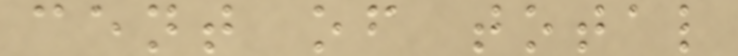cent of total
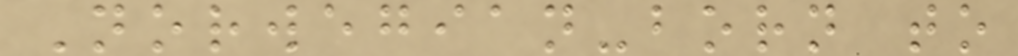Norwegian-born to
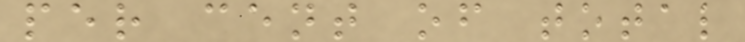per cent of total
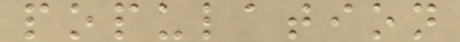population
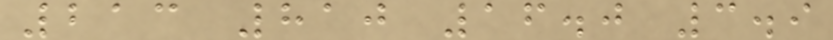213 810 16.0 3.9
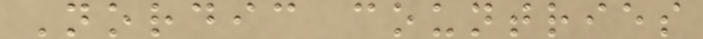Nordic countries
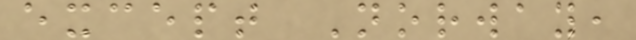except Norway,
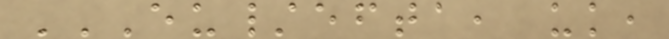EU/EFTA, UK,
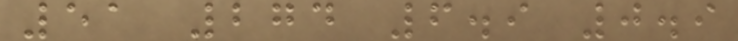51 274 6.9 0.9
